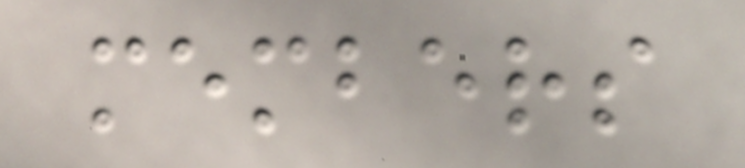members
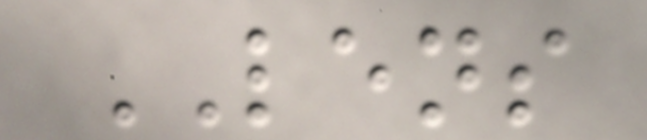LENS
